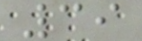39
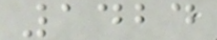1424
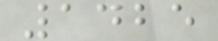1425
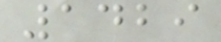1429
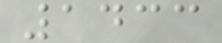1433
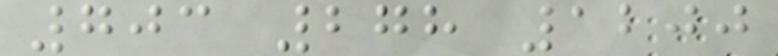703 278 1200
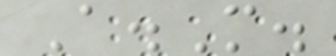A.M.
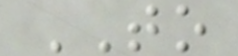TO
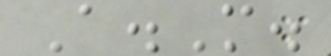A.M.
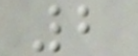2
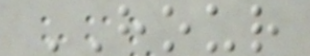HOUR
